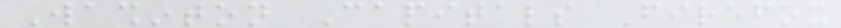Washinton Capitals Firefox
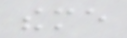theme
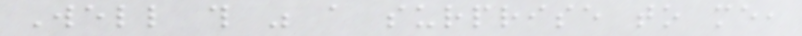Well this was a surprise to me,
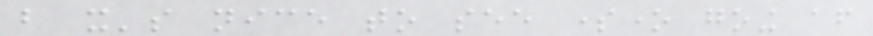but it's nice to see someone going after
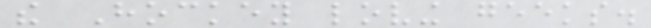the Hockey loving geeks.
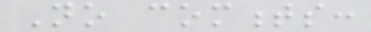No comments:
